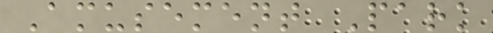Amusement Park
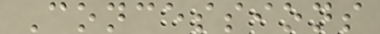Concessions
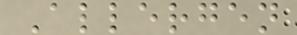Allergen
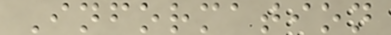Information
